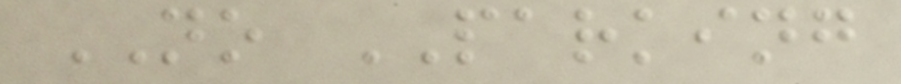NO PARKING
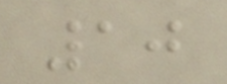10
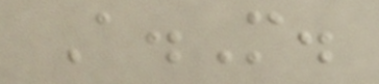A.M.
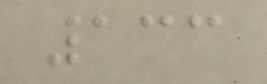133
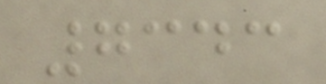7343
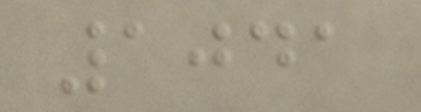1041
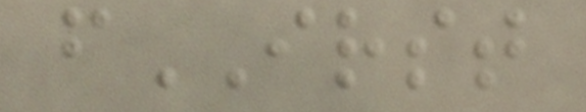fIRST
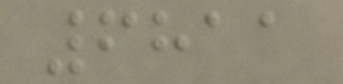6811
